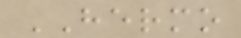HERMO
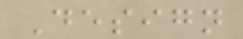Design
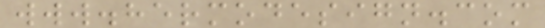www.hermodesign.com
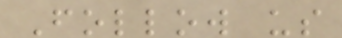Follow us
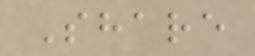Share
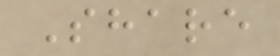Share
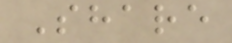Share
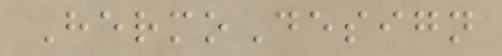HermoDesign
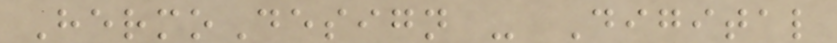HermoDesign - Digital
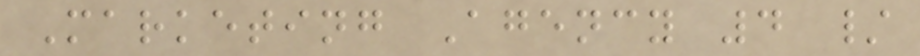Marketing Agency 4 /
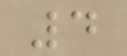4
